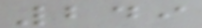249
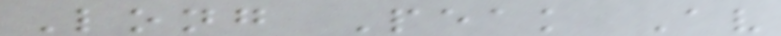Long Peak Av
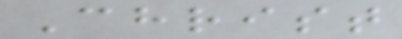Christ
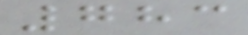783
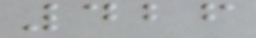426
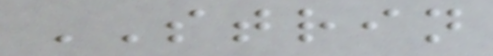STRIN
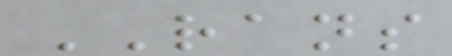RANS
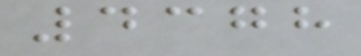4378
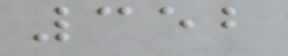352
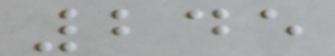245
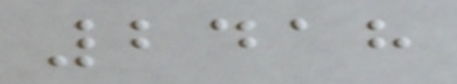2418
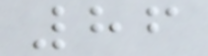86
